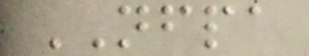NFPA
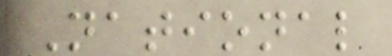National
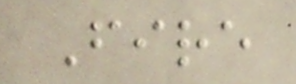Fire
